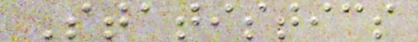Statistics
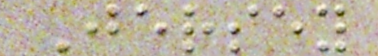Jersey
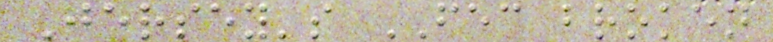Jersey's FEC broken
